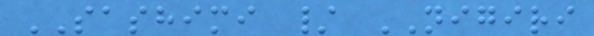SASHIMI / NIGIRI
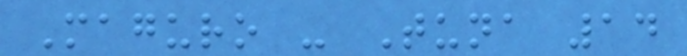Maguro - Tuna 14
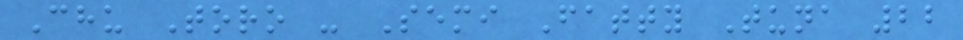Chu Toro - Semi Fatty Tuna 22
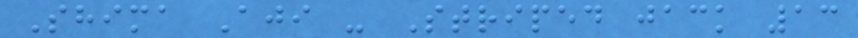Shima Aji - Striped jack 13
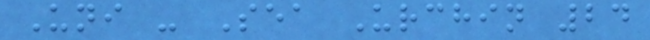Uni - Sea Urchin 24
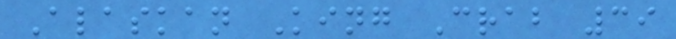Alaskan King Crab 39
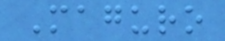Maguro
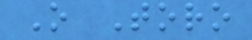O Toro
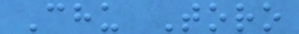Chu Toro
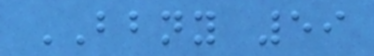BBNY 59
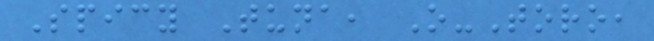Spicy Tuna, O-Toro,
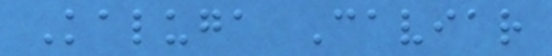Kaluga Caviar
